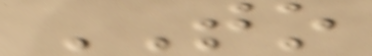TO
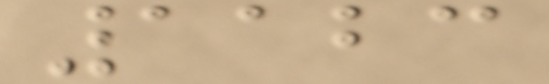1123
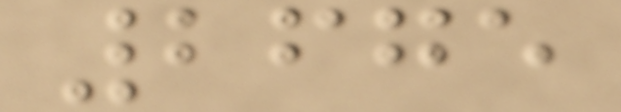2675
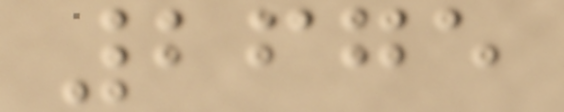2675
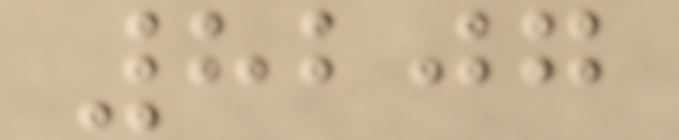8207
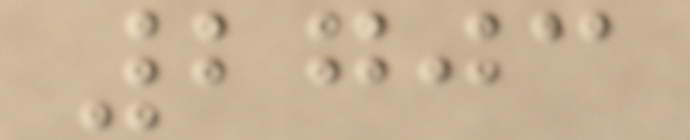2703
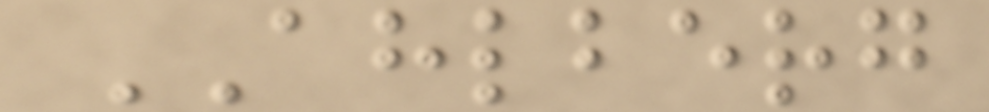AHLBERG
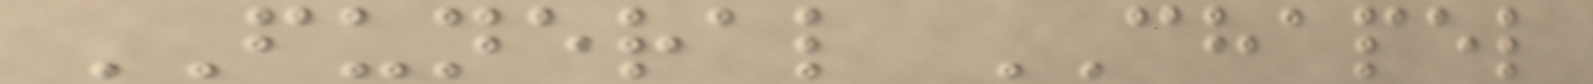FUNERAL CHAPEL
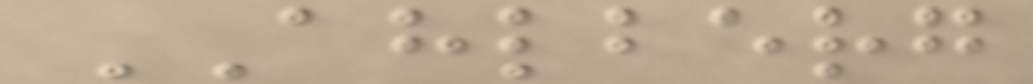AHLBERG
